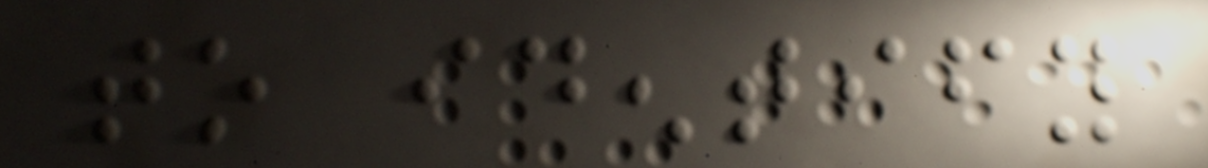to identify
